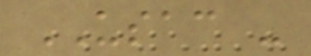USAC -
